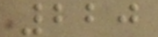220
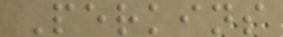Perkins
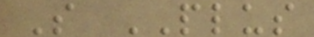S PLUS
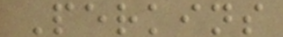Perkins
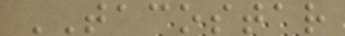TACOSTAR
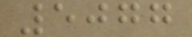5077
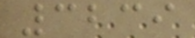3239
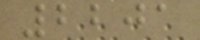2201
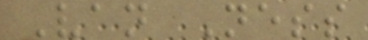Van Ness
